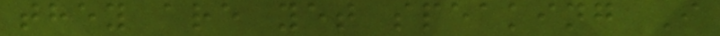they are yet speaking I
